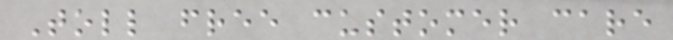Toll free customer care
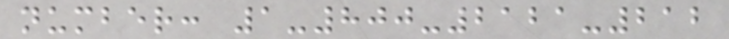number: 1-800-2121-212
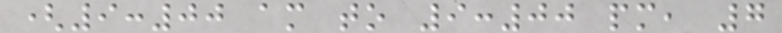(9:00 am to 9:00 pm, 7
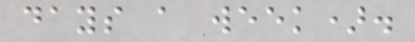days a week).
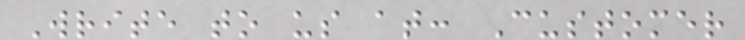Write to us at: Customer
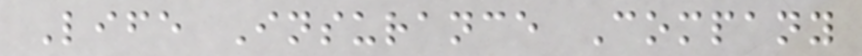Life Insurance Company
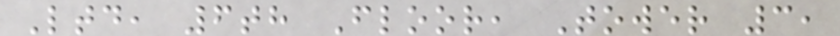Ltd, 6th Floor, Tower 3,
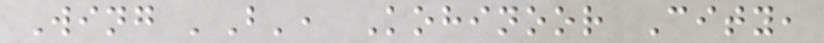Wing 'B', Kohinoor City,
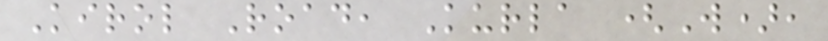Kirol Road, Kurla (W),
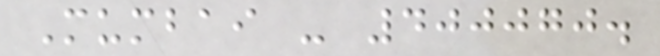Mumbai - 400070.
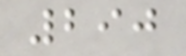290
